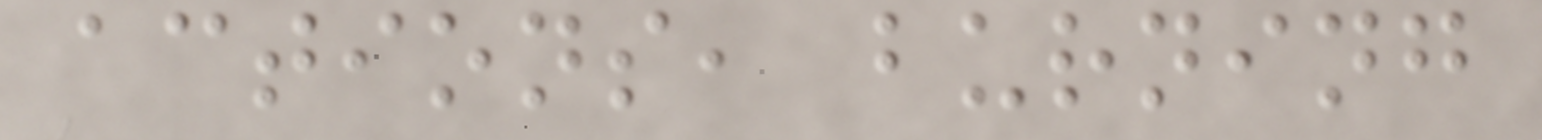actions, burning
